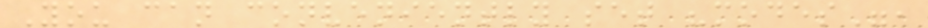You can conveniently set "modes",
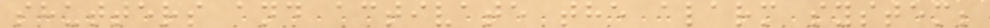shutters and activate the alarm system;
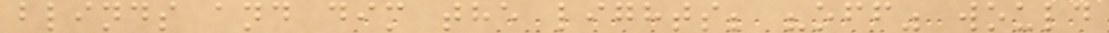blinds and dim the lights; "off" would
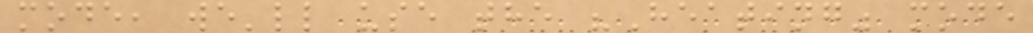mode, we'll use the "Heating" mode
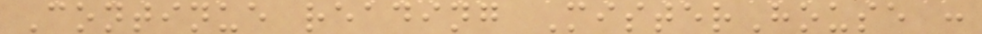Continue reading MisterHouse :
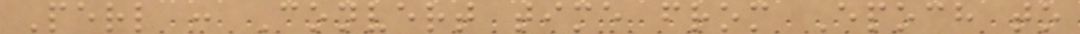Perl : Convert time from Epoch to
